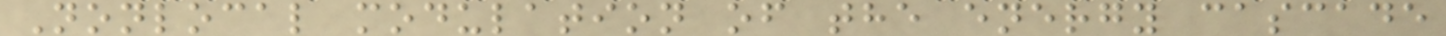Nonlocal modulation of the energy cascade
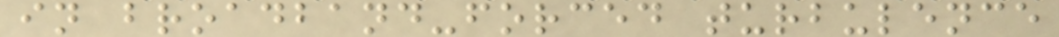in broadband-forced turbulence
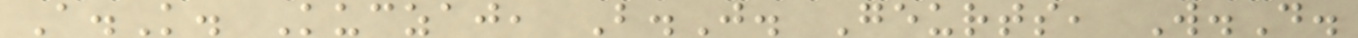A.K. Kuczaj, B.J. Geurts, W.D.
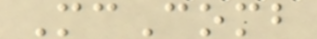McComb
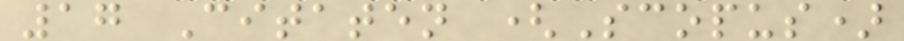17 Citaten (Scopus)
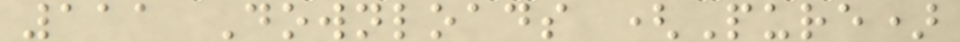111 Downloads (Pure)
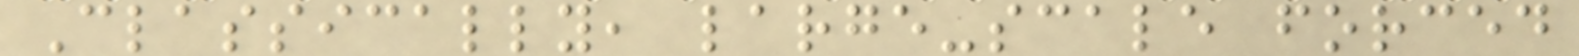Classically, large-scale forced
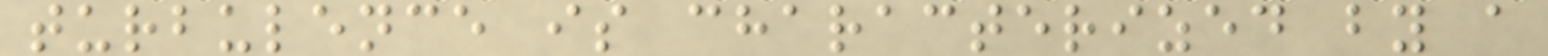turbulence is characterized by a
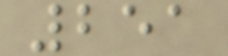251
